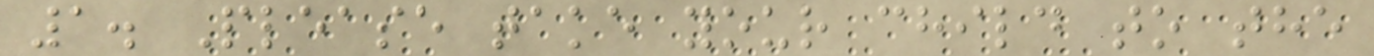1. Please take your child to the
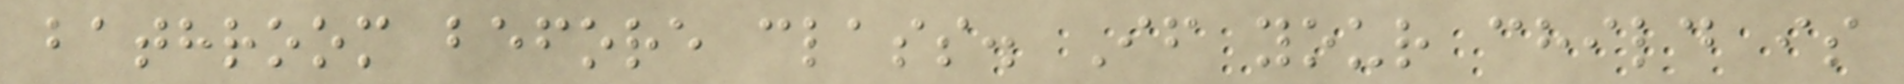bathroom before class. If your child is
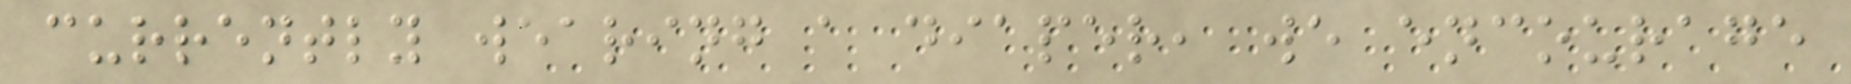currently wearing a diaper, we encourage
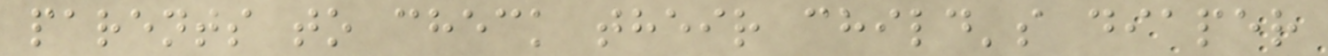parents to check their child's diaper
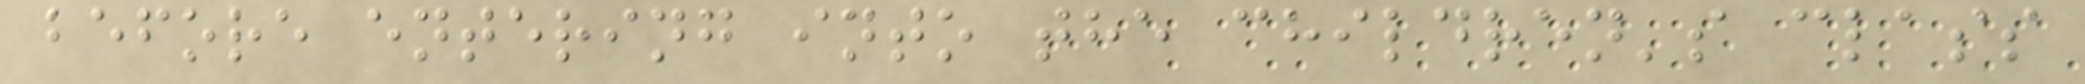before entering into the children's class
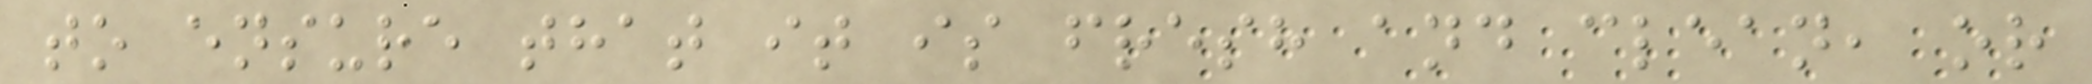to ensure that it is fresh and clean, or
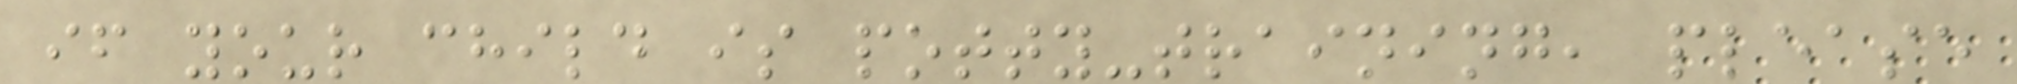if your child is potty-training, please
